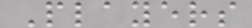Players
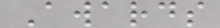Awards
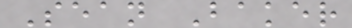Sean Baker
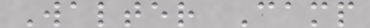Walter Camp
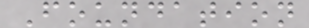Foundation
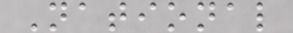National
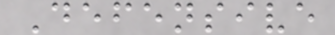Defensive
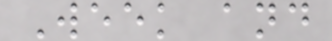Week and
